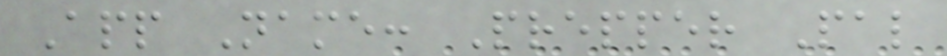App Name: Prepper Pal
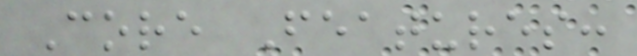Core Features:
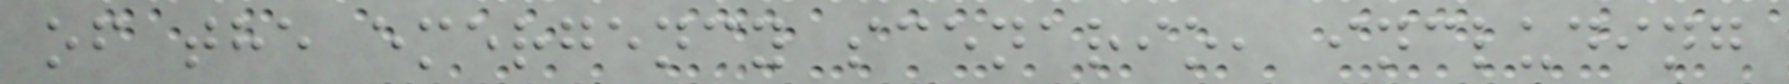of the emergency scenario, including
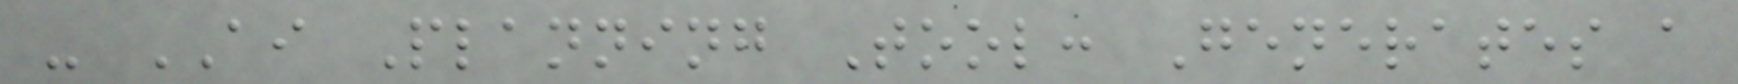- AI Planning Tool: Generates a
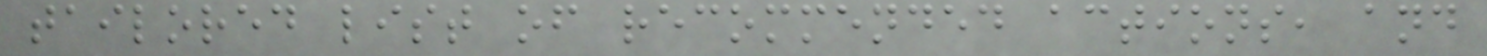tailored list of recommended actions, and
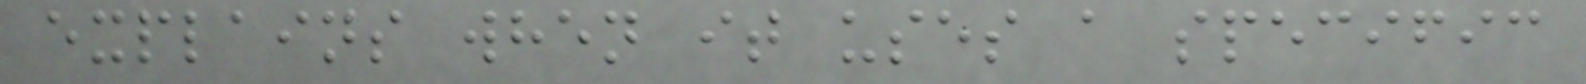explains when it uses a specific
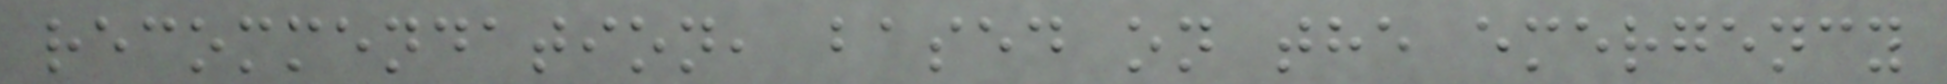recommendation, based on the emergency
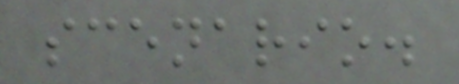scenario.
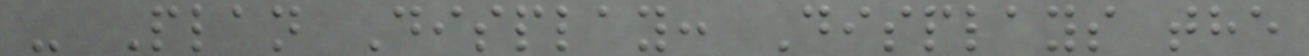- Plan Display: Displays the
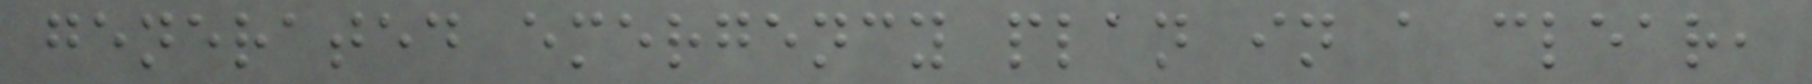generated emergency plan in a clear,
